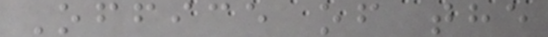Office of the
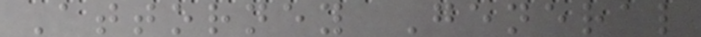Attorney General
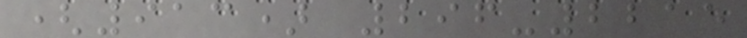(913) 296-2215
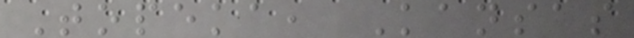Topeka, Kansas
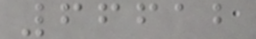66612
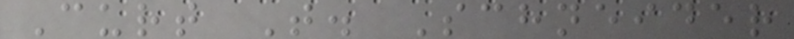Curt T. Schneider
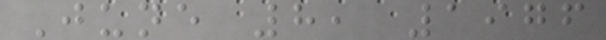June 8, 1976
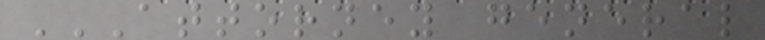ATTORNEY GENERAL
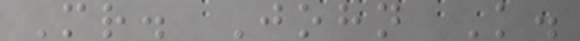Mr. John K.
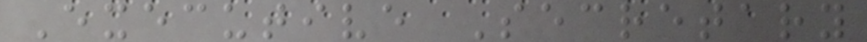Executive Secretary
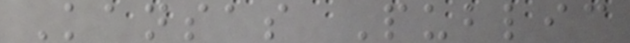Kansas Public
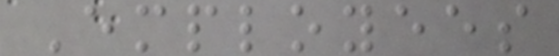Employees
